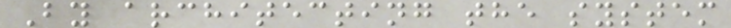By architecting the system
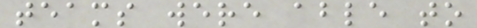teams were able to
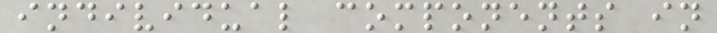individual components in
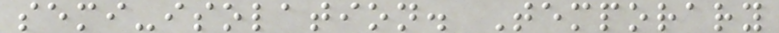semi-isolation. Temporary
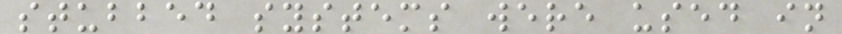stubbed systems were used in
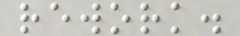rework.
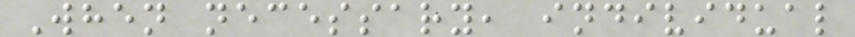When necessary, individual
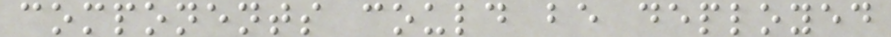components could be deployed
